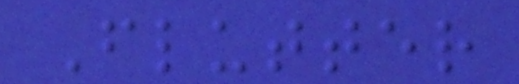Flutter
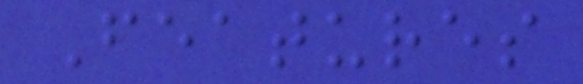Features
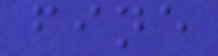fine
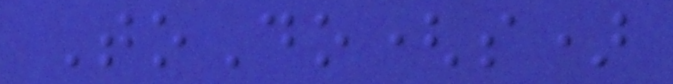ToDo(s)
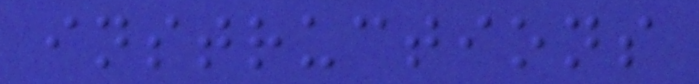instructions
